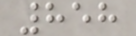858
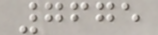7675
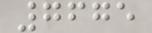7675
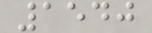1540
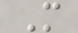M
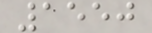1550
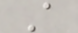A
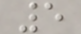5
